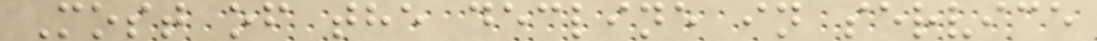Most of the decline in service
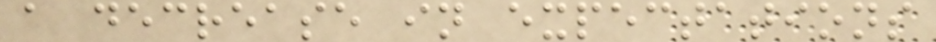a decrease in expectations
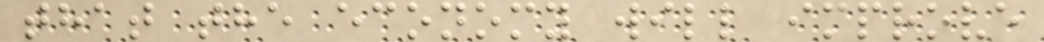that the economy will improve
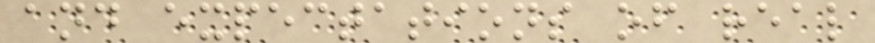and expectations of real
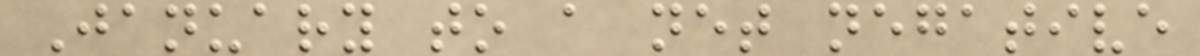January to a net negative
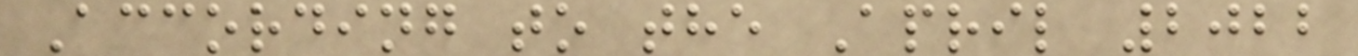According to the April 2022
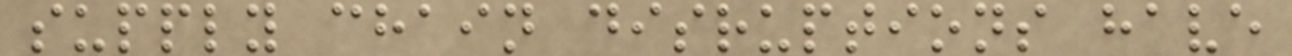supply chain disruptions have
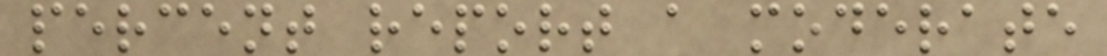percent report a moderate
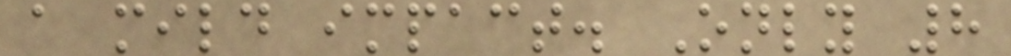a mild impact. Only 8
